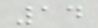14
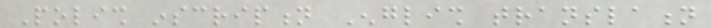Polish inscription English translation
